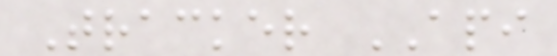Tracker API
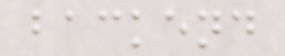backend
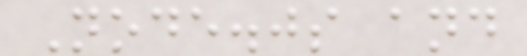Node.js and
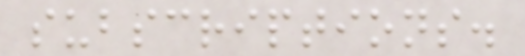subscriptions.
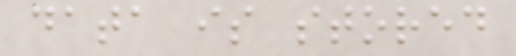data is stored
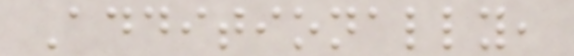Additionally,
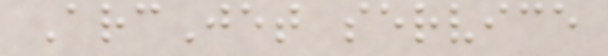ArcJet service
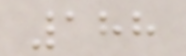188
